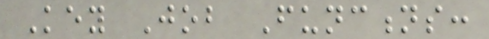Key Job Functions:
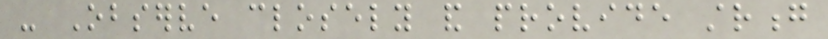- Observe closely and provide strong
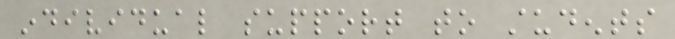individual support to students
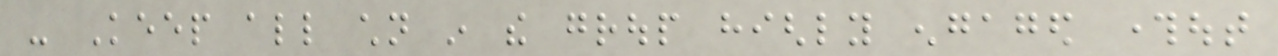- Keep all children in the group highly engaged throughout
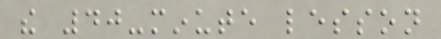the 40-minute lesson
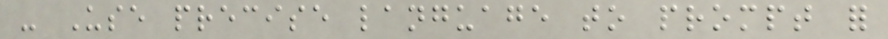- Use precise language to prompt for
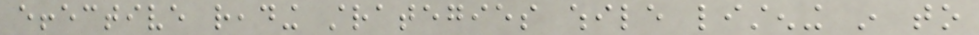effective reading strategies while listening in to
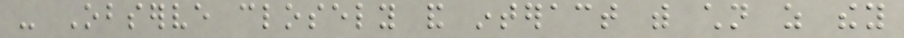- Observe closely and interact with children as they
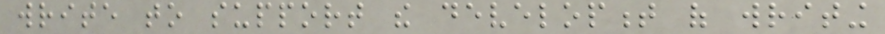write to support the development of writing
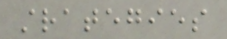strategies
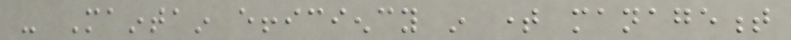- Maintain efficiency in time management
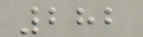282
